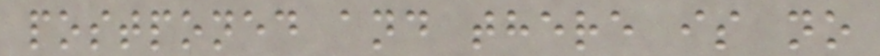postponed and there is no
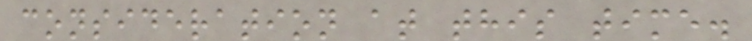consideration at this time.
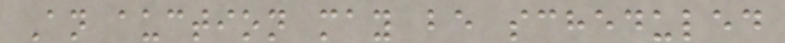An auction may be scheduled
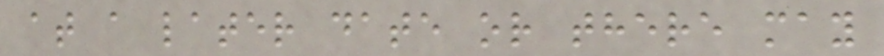at a later date or there may
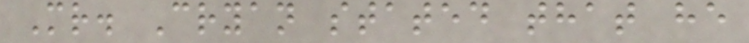Mr. Cryan stated that he
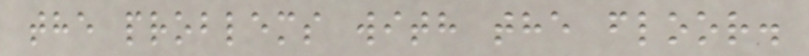the problems with the floor.
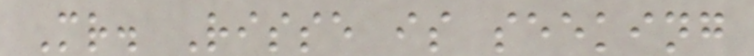Mr. Risse is seeking
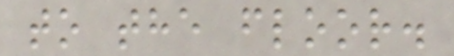to the floor.
